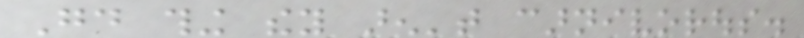Good thing they aren't carnivorous.
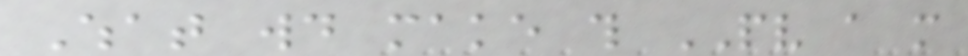What would make this PV a more
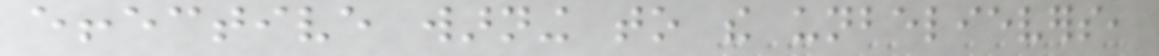effective warning to the unbelievers,
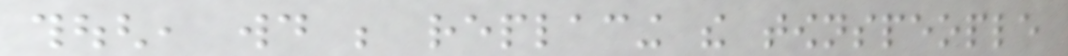though, would be replacing the townspeople
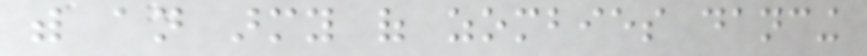with an army of zombies dancing
